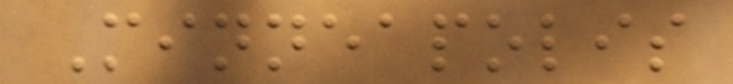Minneapolis
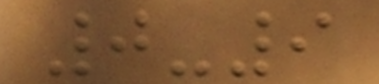0-9
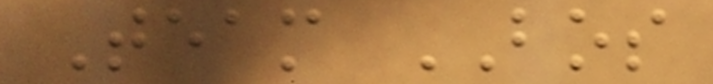Team BOS
